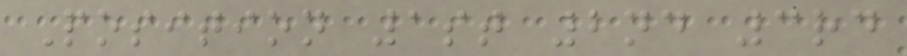Position 1st 2nd 3rd
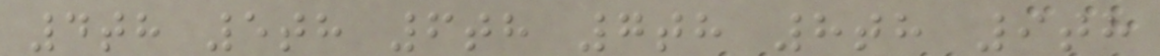4th 5th 6th 7th 8th 9th
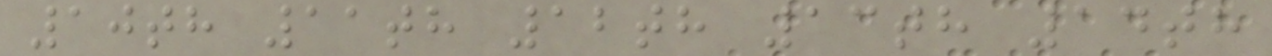10th 11th 12th 13th 14th
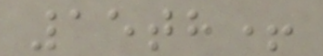15th+
